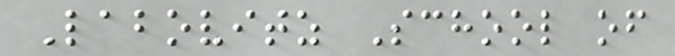Labovitz School of
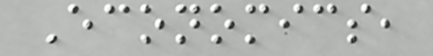Economics,
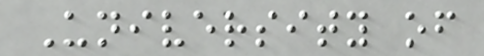University of
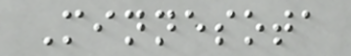Minnesota
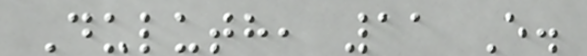Duluth, 11 E.
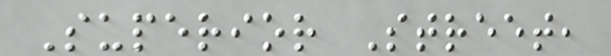Superior Street,
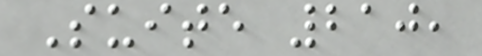Suite 210,
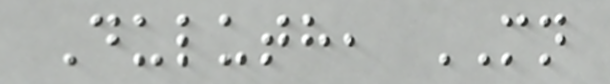Duluth, MN
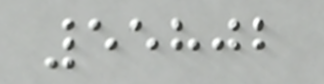55802
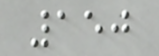150
